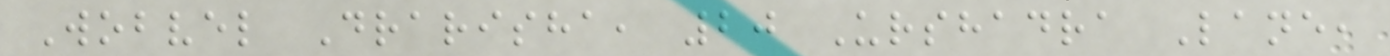Wobvel Drarisha, 20 Urshadra Lane,
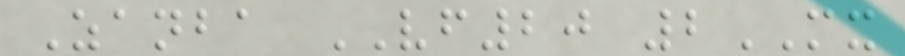Zanba VF20 2MX
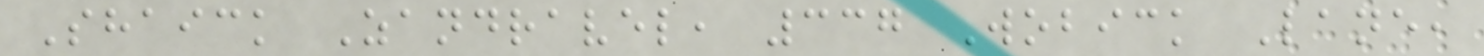Shaick Zandravel, 337 Wobick Lane,
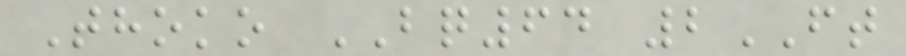Thoko BQ64 2FT
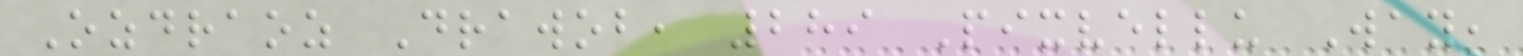Ozdraoz Drawob, 289 Pixvellu Way,
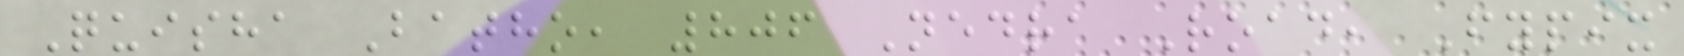Quisha Batho, 806 Nedra Road, Fypix
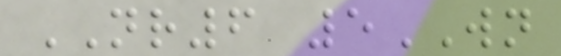NR6 5WN
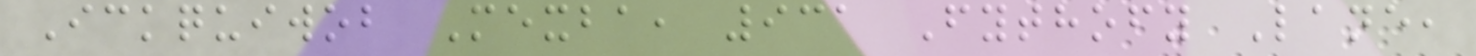Ickquiwob Mexba, 931 Fythofy Lane,
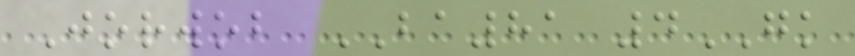Jorwob BA81 4GK
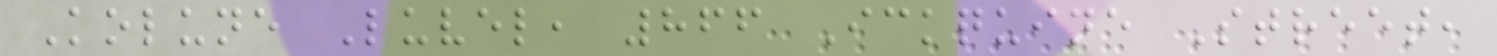Kolune Luvel, 866 Ickquine Street,
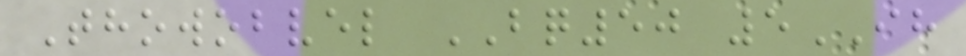Thowobvel BQ50 5IH
